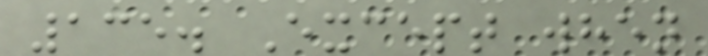135. Except when
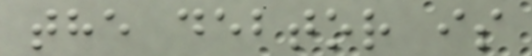the debtor is
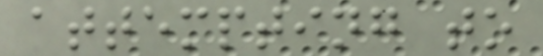attempting to
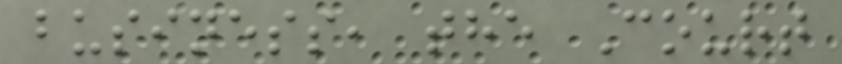business, the Court
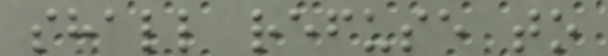shall refuse to
